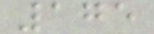175
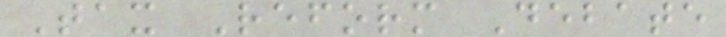Tax Reform Debate
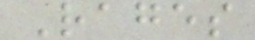Rages
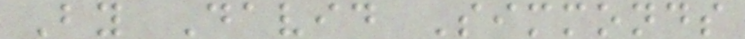By David Simmonds
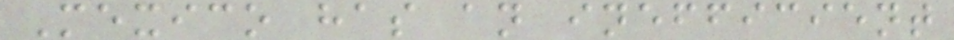Mexico has an inefficient
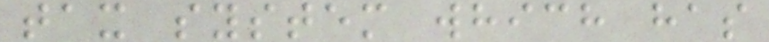tax system which has
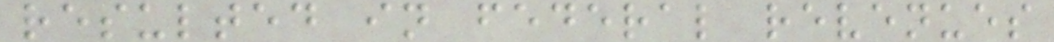resulted in federal revenues
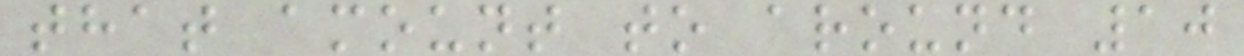that amount to around 10
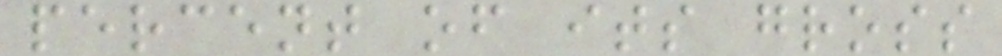percent of its gross
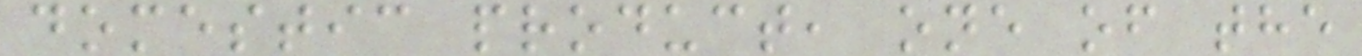domestic product, one of the
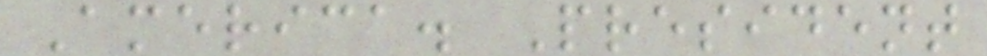America. President
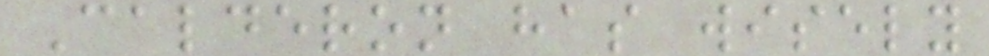Calderon has wisely
